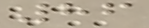86
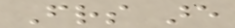Friends are
